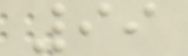99
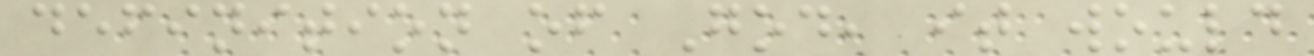definition of God, it would
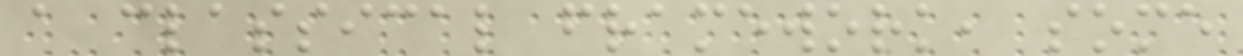a classical framework, some
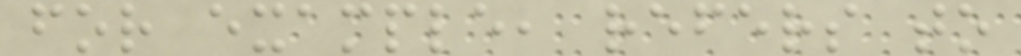for example, refers to
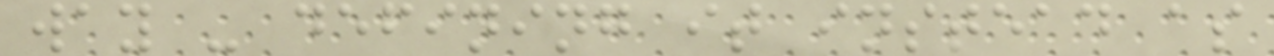way - defining it instead as
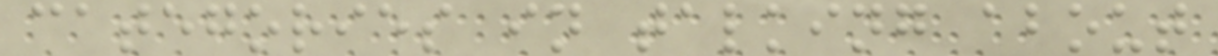categories in talking about
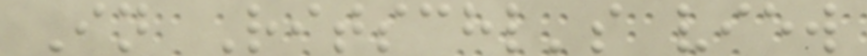In Ritschl's view
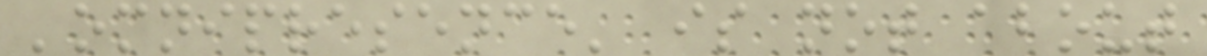'omnipresence' is not about
